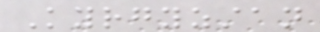Kyrgyzstan
